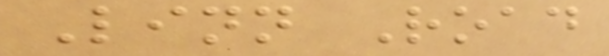Linn Road
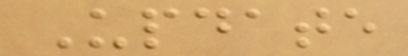Update
